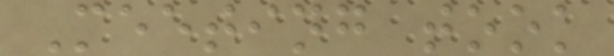Meeting took
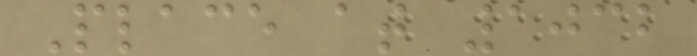Place at 1032
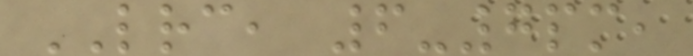LRC, 6-7pm,
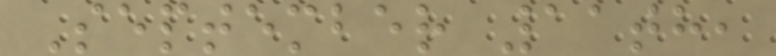September 11th,
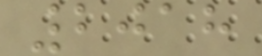2018
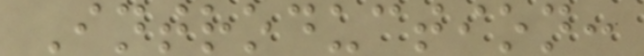Introduction:
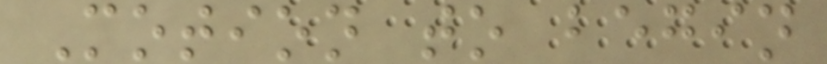Motion to begin
